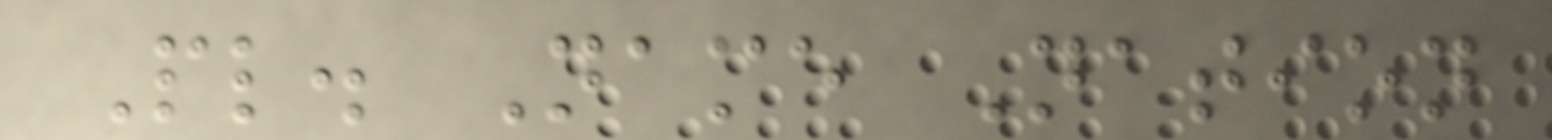Pl. Name Nation
